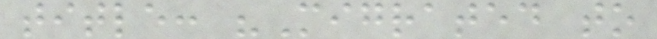title: "Migrated to
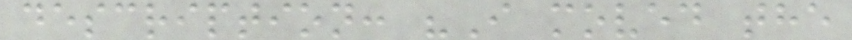description: "I moved the
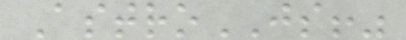AstroJS!"
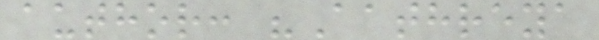author: "Aathreya
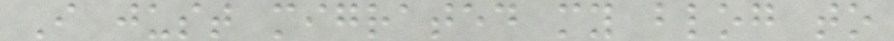I just migrated my blog to
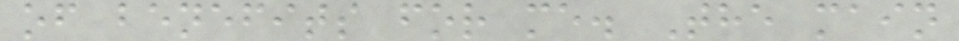of benefits for me. The main
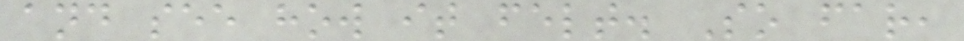and see how it felt. So far,
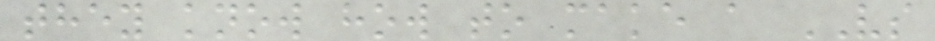they know how to make a VS
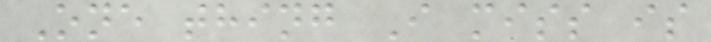One thing I miss is
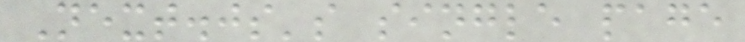Next.js's single page
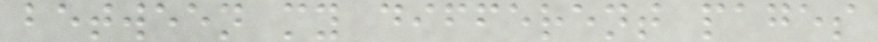between my different pages
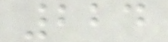224
